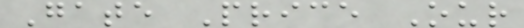Gate Price Our
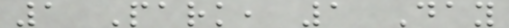1 Park, 1 Day
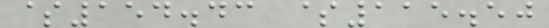$154.43 $115.50
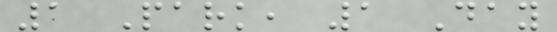1 Park, 1 Day
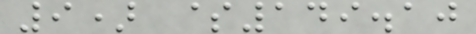9) $149.10
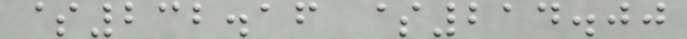$232.16 $214.00
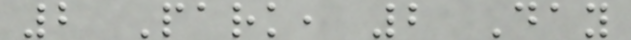2 Park, 2 Day
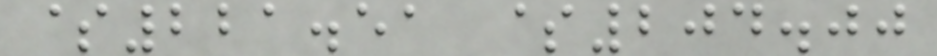$221.51 $204.00
